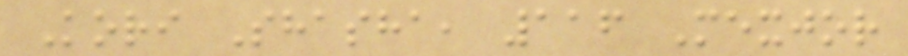Kori Shasha, 116 Mexjor
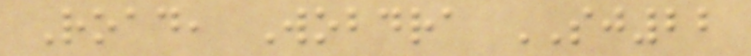Road, Wobdra SJ22
